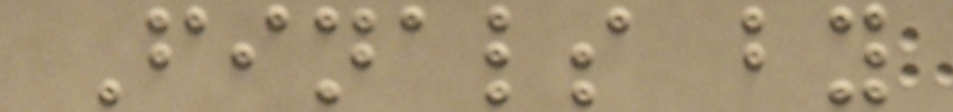Finals by
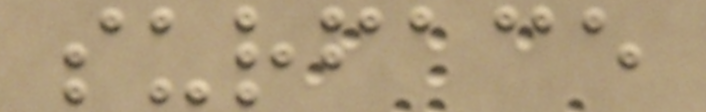surface
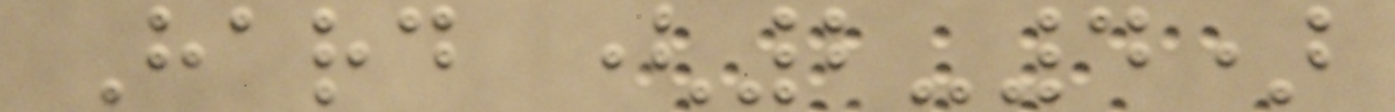Hard (2-4)
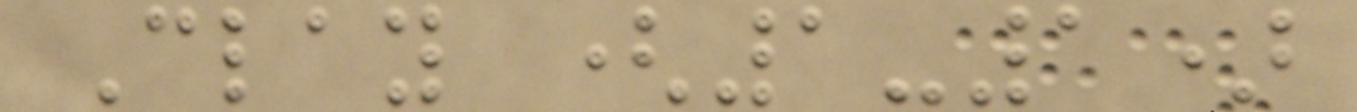Clay (1-1)
